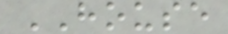HOUSE
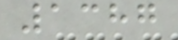1387
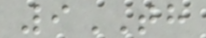9TH
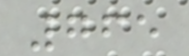765
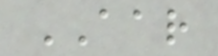AAR
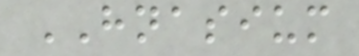HNASIUM
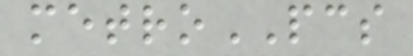metroPCS
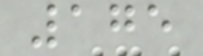175
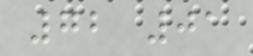72 01
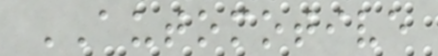AUTOMOTIVE
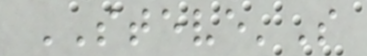STEVE'S
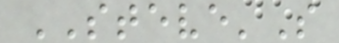STEVE'S
